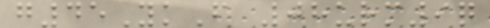g45YkF 08urm9q
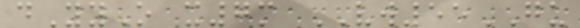dYyO x7m VW55GU
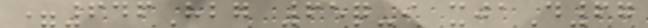=646Hbg 65q-i xjaD67
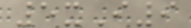5xI9
